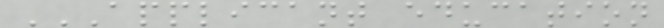APPLICANT EDUCATION
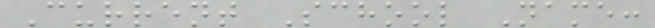Current School Name:
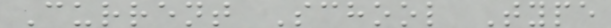Current School Type
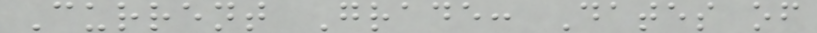Current Grade: Dates of
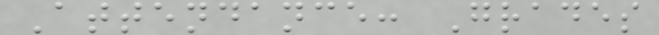Attendance: Grades
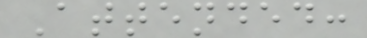Attended:
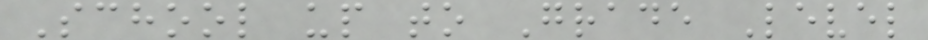School up to Grade Level
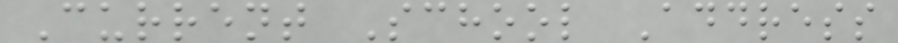Current School Address
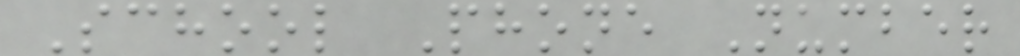School Phone Number
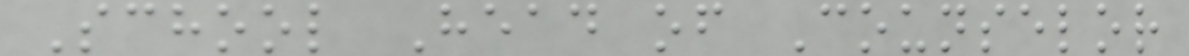School Head of Counselor
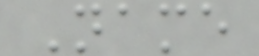Name
